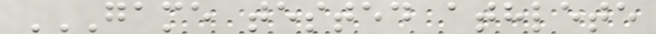GAME TESTED ATHLETE
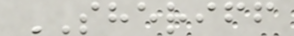SHERIFF
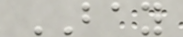BAY
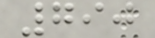790
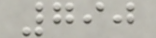790
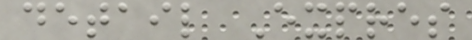detail Expres
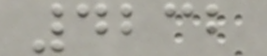4232
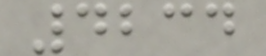4234
